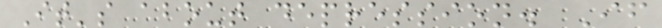It's about depression. If
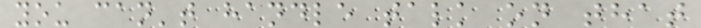you can't handle talk on that
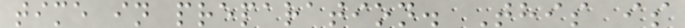time in preparation. This is
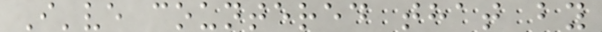I've countered that by
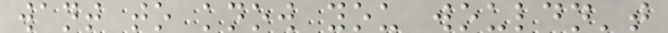want to know you wouldn't
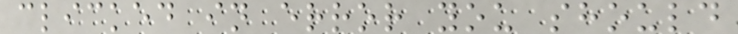clicked in error you should
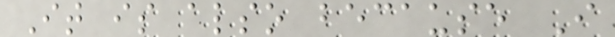It is also because I
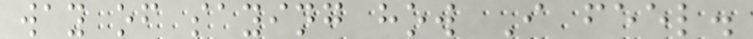way of saying how I feel.
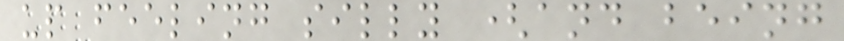up feeling silly (and being
